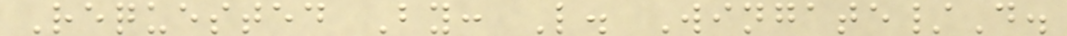Requested By: L. Wingate/D.
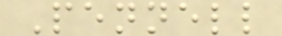Pennell
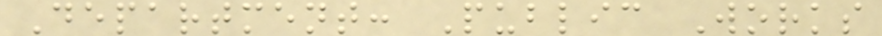Department: Public Works
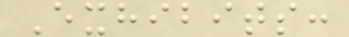Exhibits:
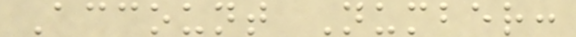Account Number:
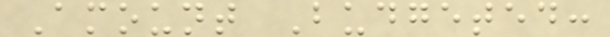Amount Budgeted:
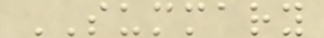SUMMARY
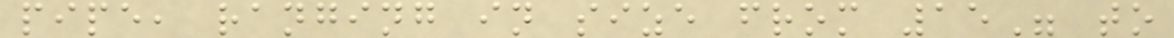pipe, ranging in size from 15" to
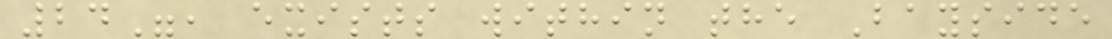24", exists within the Bayside
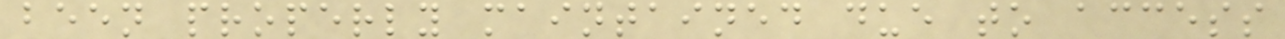been properly maintained due to access
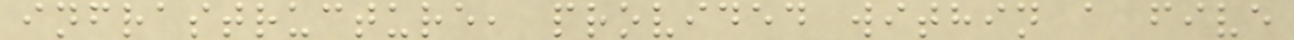infrastructure, provided within a five
